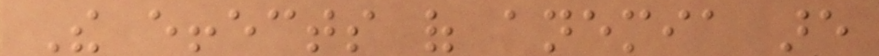The effects of anemia are
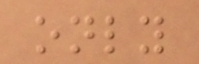only
